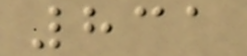831
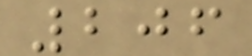206
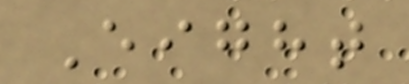Eight
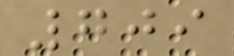709
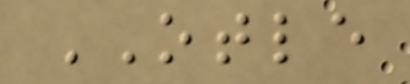OTLE
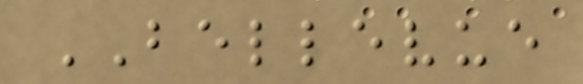BELLEVUE
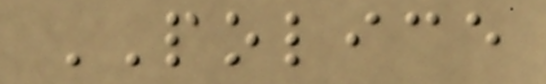POLICE
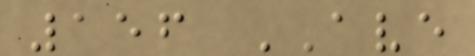156 AVE
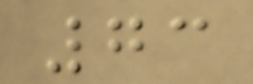73
